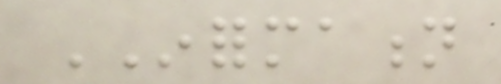INFORMATION
